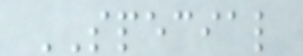SPECIAL
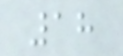18
